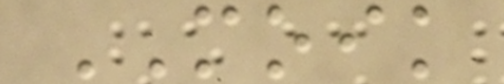MOIK
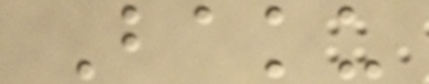Baku
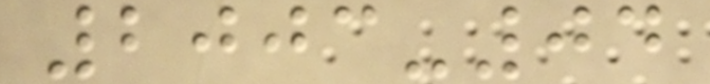2003-04
